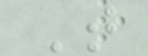T
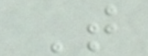T
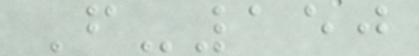F-150
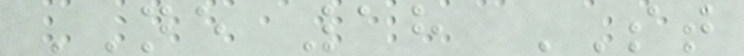NE 18 ST
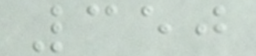350
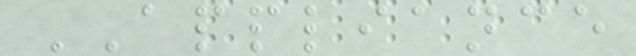APPLIANCE
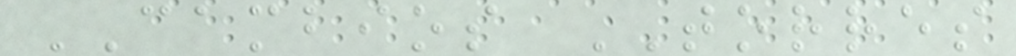CAMBIOS TORRES
